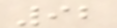92
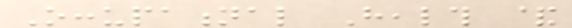Occupational Health &
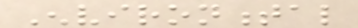Environmental
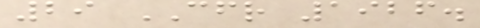29 CFR 1926.
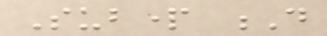Subpart D
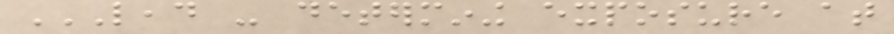LEAD - DETERMINING EXPOSURE AT
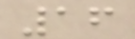16
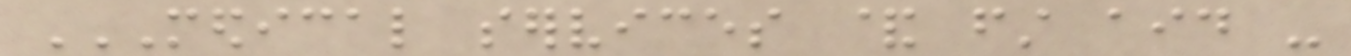MEDICAL SERVICES & FIRST AID -
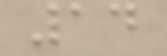14
